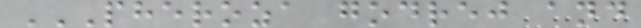PHEROZA GODREJ AND
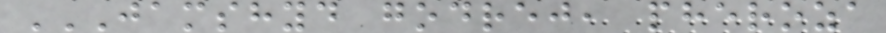JAMSHYD GODREJ, PHEROZA
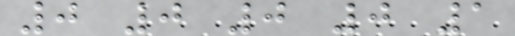0 0 0 0 1
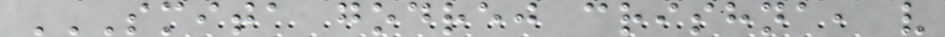SMITA GODREJ CRISHNA, V
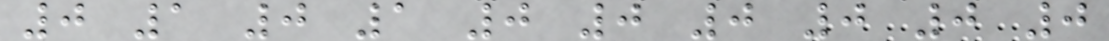0 1 0 1 0 0 0 0 0 0
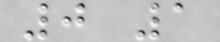0 1
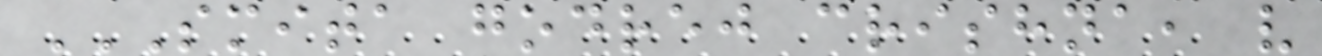SMITA GODREJ CRISHNA, V
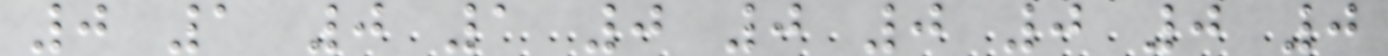0 1 0 1 0 0 0 0 0 0
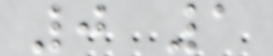0 1
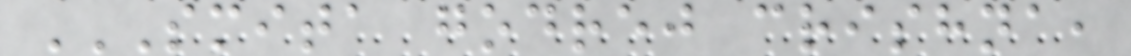SMITA GODREJ CRISHNA,
